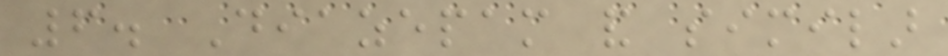6. Diazepam and similar
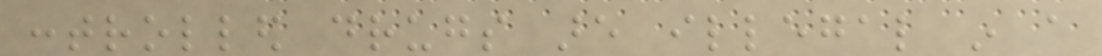controlled drugs are illegal in a
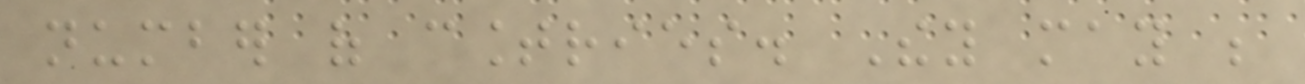number of countries. They may be
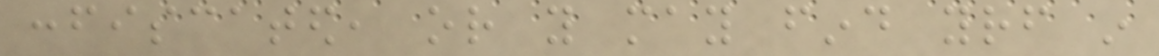confiscated, or you may find yourself in
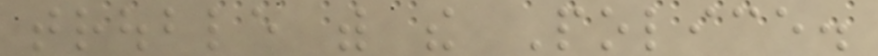trouble with the Police.
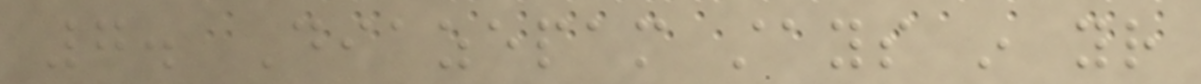7. Diazepam stays in your
